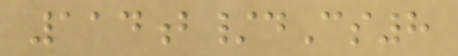114b/dCs8
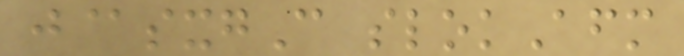j@sxgC slokAfm
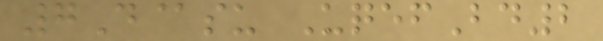7D@su UqefBd2
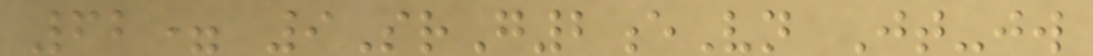62= 9SrG2eVn Jt-jw
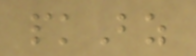pkBz
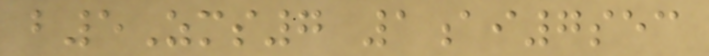b5Zms7 1ai7sec
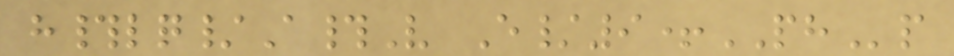h#lq/A#V E/9+PHp
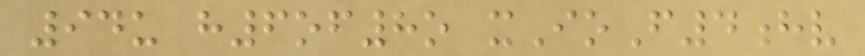94u h6of8o xIoF4hv
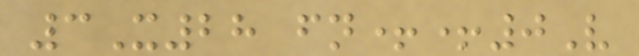3X28 fn++0V
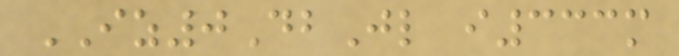IZ0DbJl i333m
